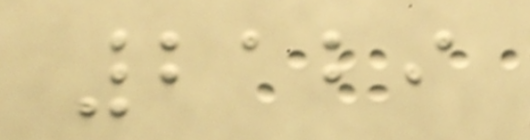2129
